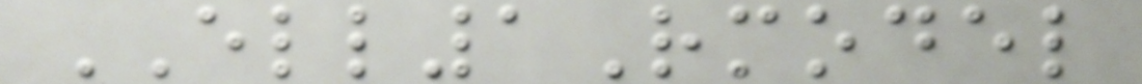ELL1Rmodel
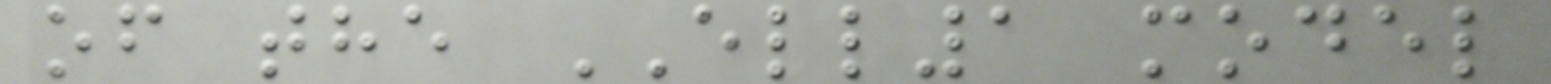of the ELL1 model
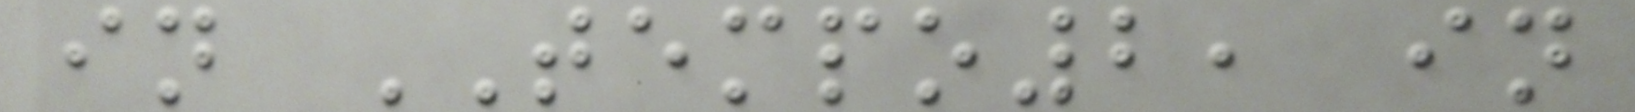in TEMPO2, in
